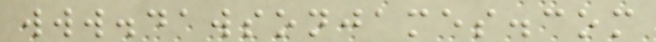www.dawsonjames.com
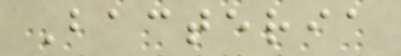Bacteria
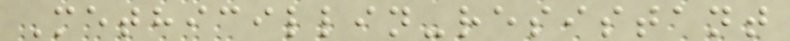Methicillin-resistant
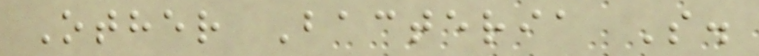Other Bacteria S.
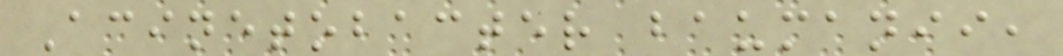Acinetobacter baumanii,
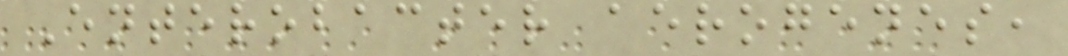Enterobacter aerogenes,
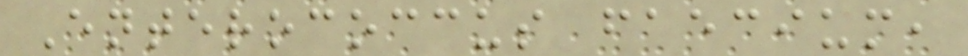Enterococcus faecium,
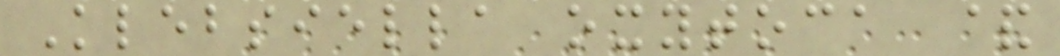Klebsiella oxytoca &
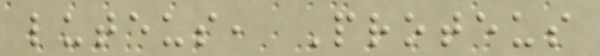luteus, Proteus
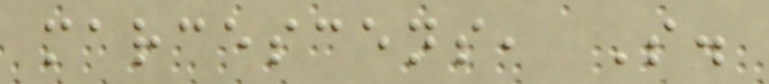marcescens, S.
